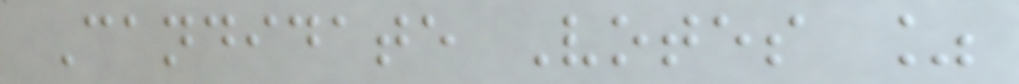Candidate Votes %
